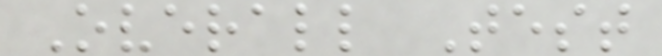Overall Test
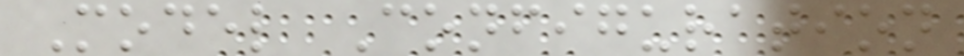Model Configuration
